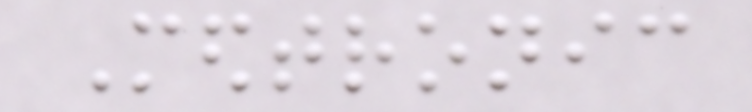Medtronic
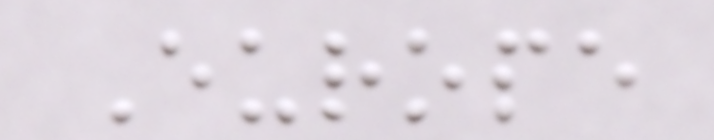Europe
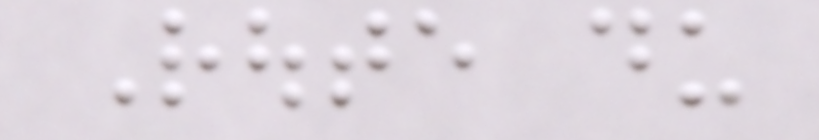Route du
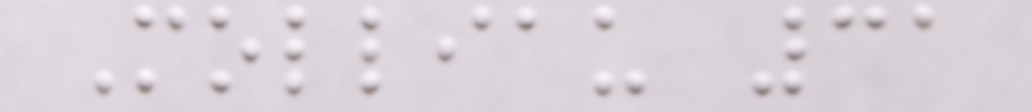Molliau 31
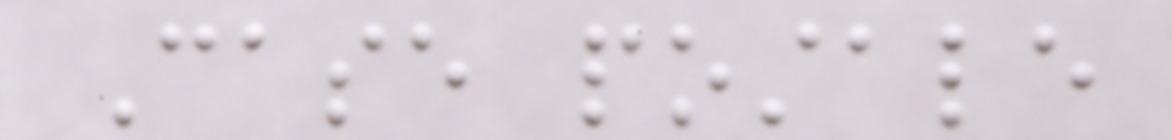Case postale
